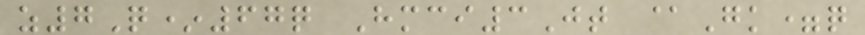z7Q*67q Hmci3Jt @Gk=q
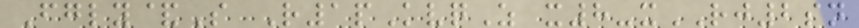Fgly&S R1pKvqZ x8-xRJ2sn
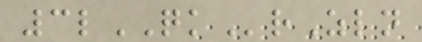3lQKrZln
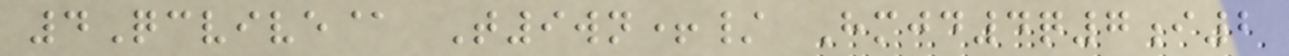4Qcvive@ T9wn+/ Hmjd4q7i2
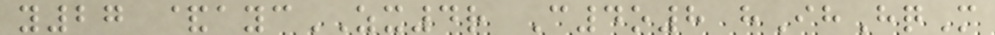y27 &aycZX4r C4o8 hIhHqM
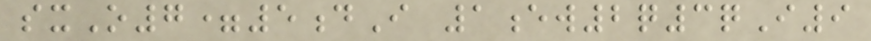sxO7=5dI 1ew2q3qI9
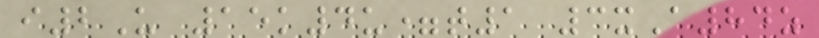i2U 15k4u=t1 3xA84z
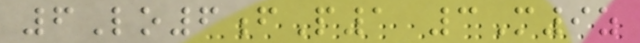6Lo6fP1 3M9z
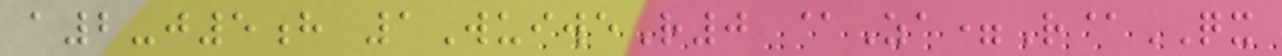a2-j5h 1WuiweR0 @Za=R@QX
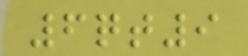6qt9
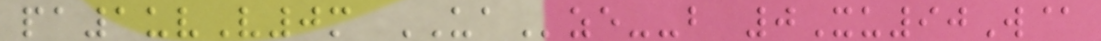pa1uvV0m UAze--b 0Xu90W@
